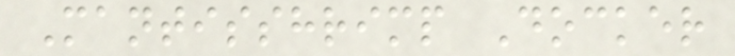Mantisshrimp Docker
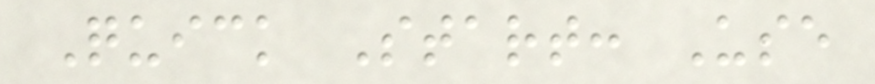Quick Start: Use
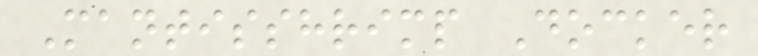Mantisshrimp Docker
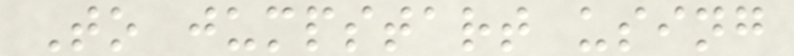To jumpstart using
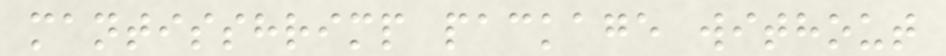mantisshrimp package without
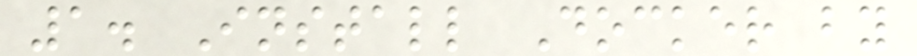1. Install Docker by
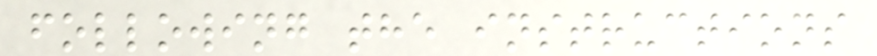following the instructions
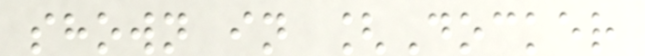shown in [Docker
